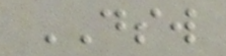DSW
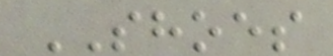SHOES
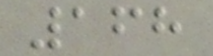168
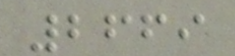2669
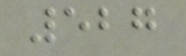527
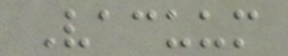Vacuum
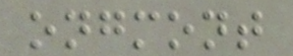ongmont
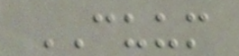CUUM
